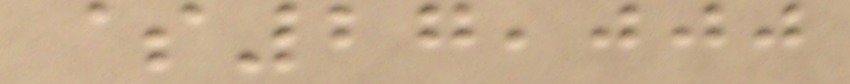$27,000
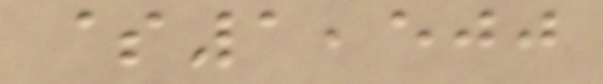$1,500
